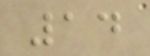14
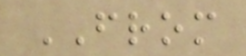FROM
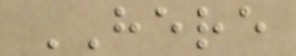HERE
